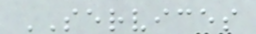SERVICES
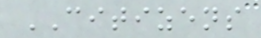CITIZENS
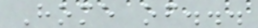Home of...
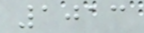1013
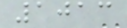1013
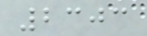2303
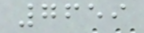7659
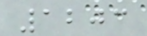1203
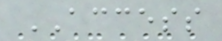ACCESS
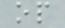op
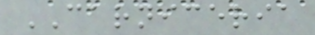CARNICERIA
